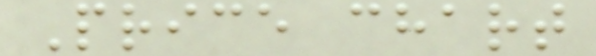Price chart
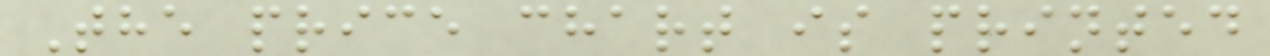The price chart is printed
